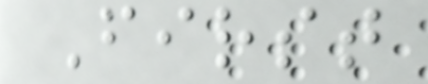First
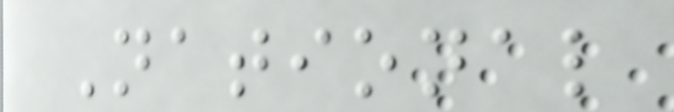National
